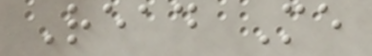Read Me
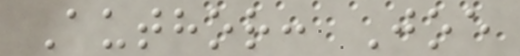Author: Joe
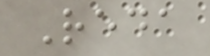Reda
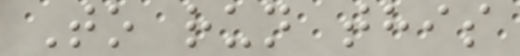To run this
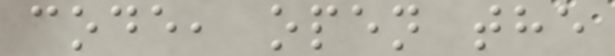code, open the
